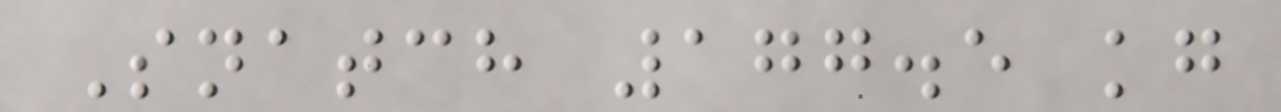Snatch 177.5 kg
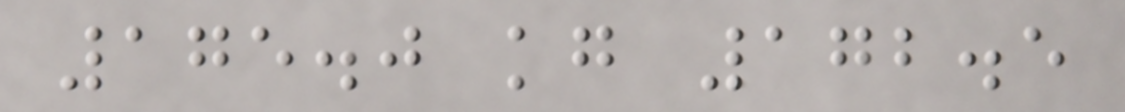175.0 kg 172.5
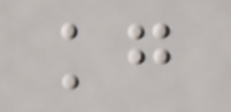kg
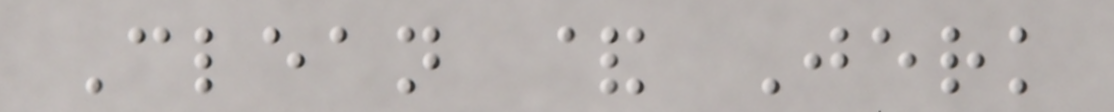Clean & Jerk
